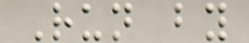Run by
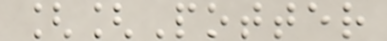[[Potter
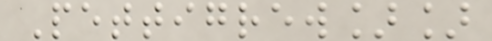Pettigrew]]
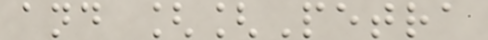and [[Petra
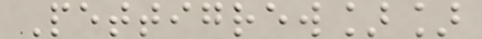Pettigrew]]
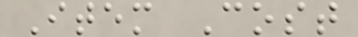Item Cost
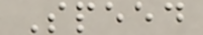Speed
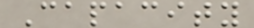Capacity
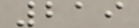219
